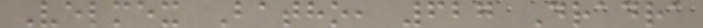Velmex Batho, 627 Dradra
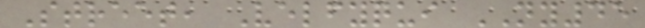Street, Velfyqui NY45
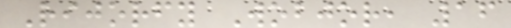Rijorfy Wobjor, 16
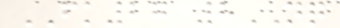FK27 8NQ
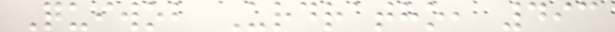Quiwob Urdratho, 493
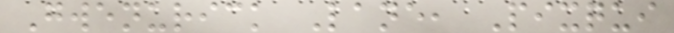Gwenurick Lane, Pixqui
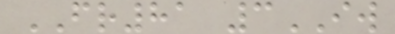FR81 3IW
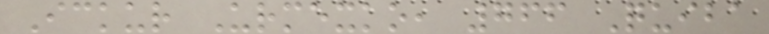Ickur Urmexko, 766 Quiba
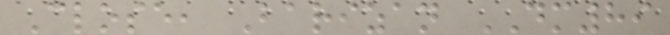Close, Barizan DM89
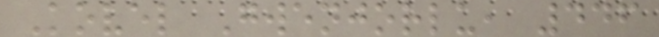Kovel Gwenjorlu, 446
